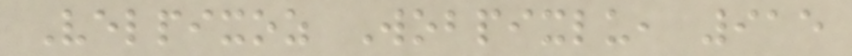Velpixoz Wobpixlu, 915
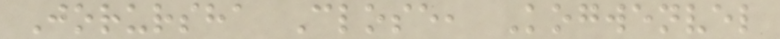Jorursha Close, Kogwenvel
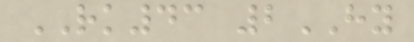RK43 2HY
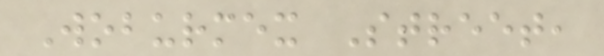Woburmex Street,
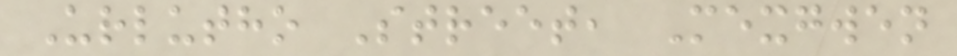Urlutho Street, Mexgwen
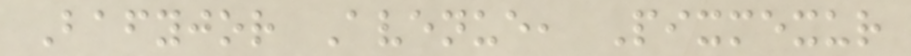Bafyjor Avenue, Pixmexur
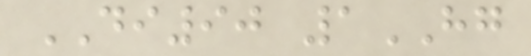DI90 1HG
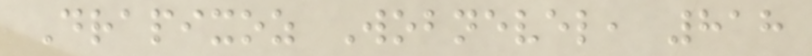Drapixoz Wobnevel, 818
